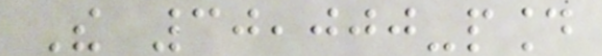The 30,000-pound
